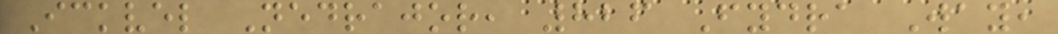Ickvel Nedrajor, 826 Fydra Way,
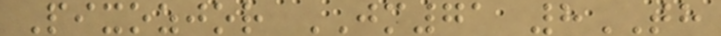Pixozjor JM71 8TH
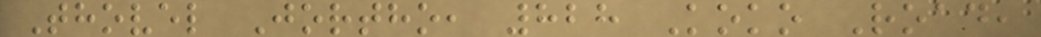Thovel Jortho, 828 Koko Road,
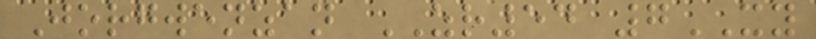Jorgwenzan ZR54 7XY
